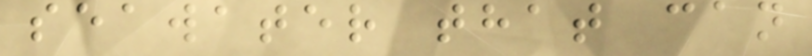seawater that can
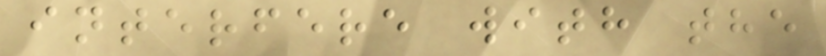interfere with the
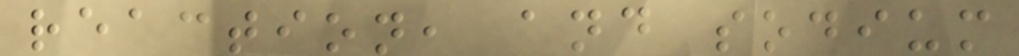reaction, and sodium
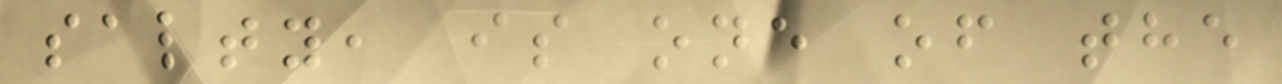salty, is one of the
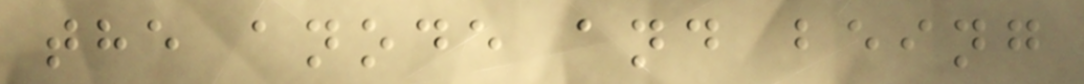the anode and being
